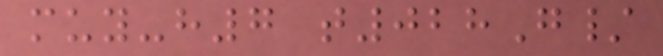muy-h7 t028G/
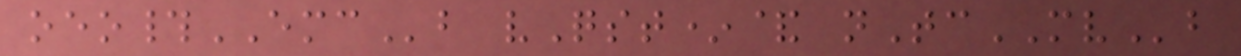oeo#EMCb vQst*& nTcMVb
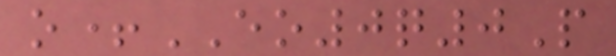o+EO0q0P
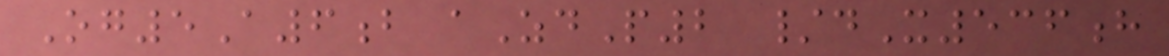Og5A6b aZdP2 /dX536h
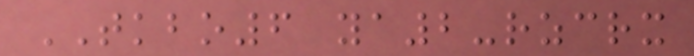TKBO6 ya2-rzcrx
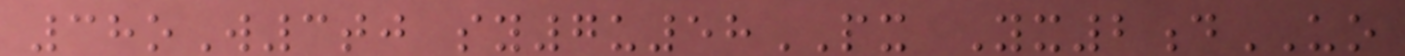38oW3tj sy7u58PX Yx2dUO
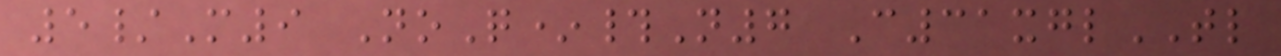5/M9 NoQ*#N7 C31xglTL
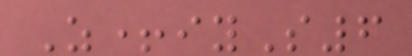Z+iyS6
